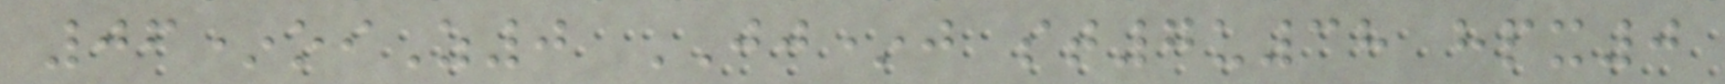06*oiZ0 JJ*j st7u38 hpx0
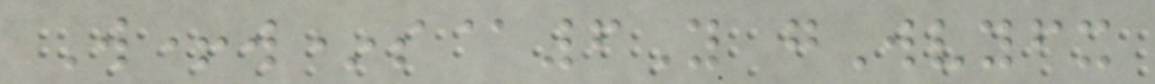W+w*s@6Y gWvyfx
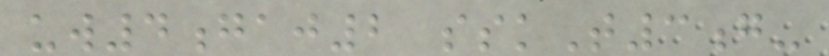uw4gaj2 sskT3g-
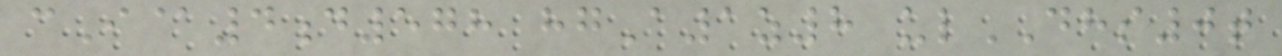cI@4d578 hgA1z8 ulDHS0t
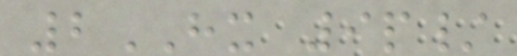2HX 9p/
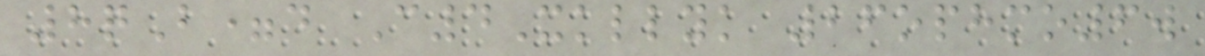8qB=d C4Xkllyk 26ophmo6w
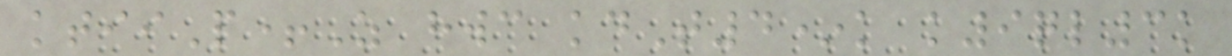ktiiP+Z hwc kdT4*k k9ql3k
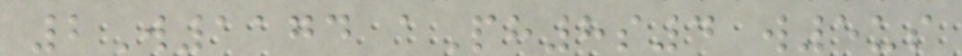2W1174 aPh8s4 w5us
